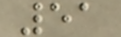51
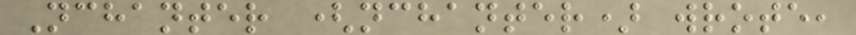Nchanter (nchanter) wrote,
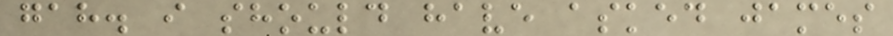gah. i should have asked james
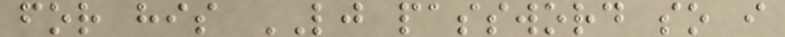for his LJ password so i
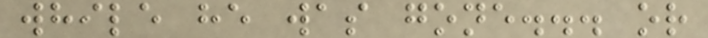while he was gone... or
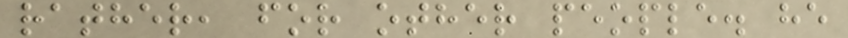rather, for other people. he
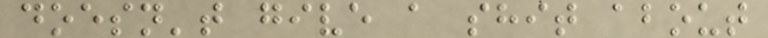doesn't give a shit about
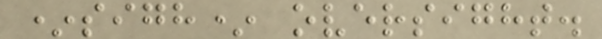*sigh* oversight.
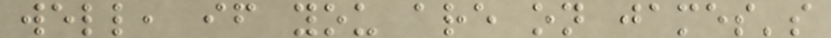well, if you are on james's
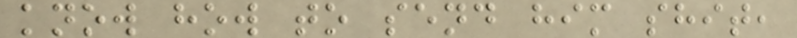know how to send him shit,
